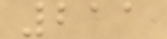211
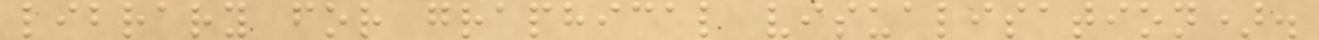library for graphical visualisation).
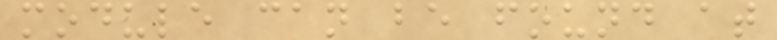module can be found at
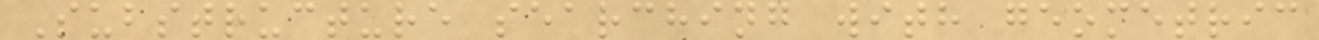Substructure searching with geometric
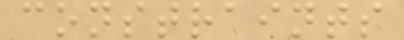constraints
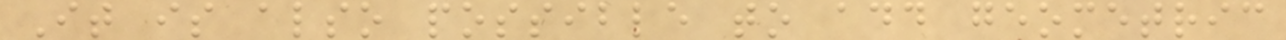It is also possible to add geometric
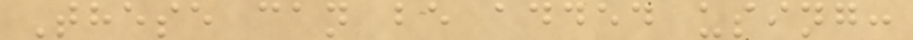These can be added using:
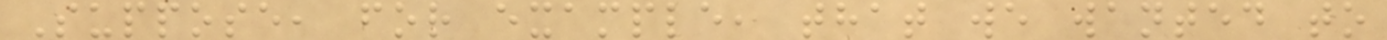Suppose, for example, that we wanted to
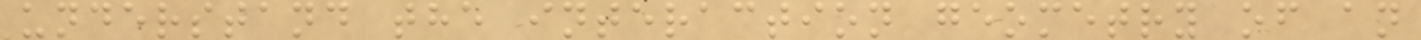understand the interaction geometry of an
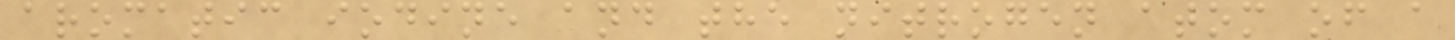aromatic iodine and the nitrogen atom of a
